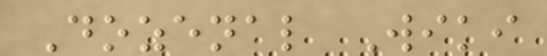Dozenal Wiki
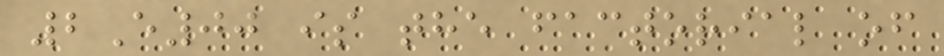2E00 is the factorial of
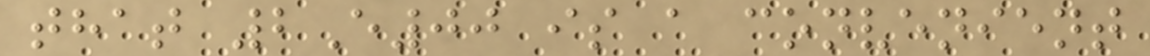that 2E00 is a convenient
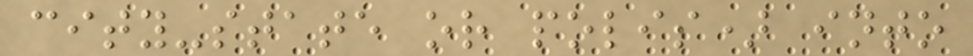city-state or polis) into
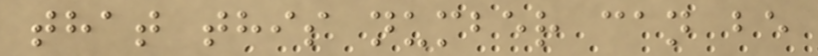that this number can be
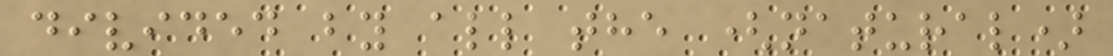divided by all the (natural)
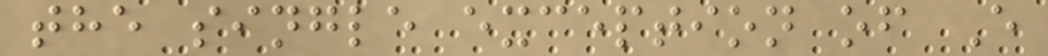the single exception of E
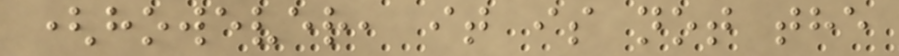(however, it is not the
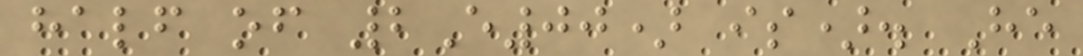half of 2E00) is). He
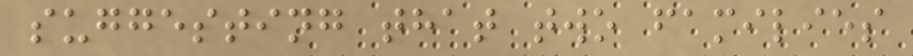suggesting that two families
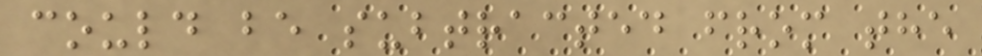could be subtracted from the
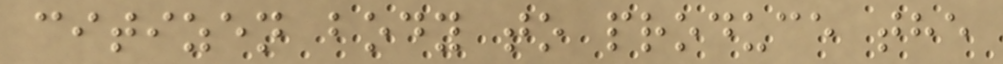citizen body to produce the
